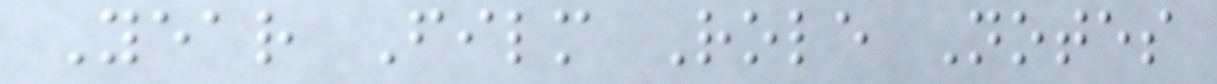Year Film Role Notes
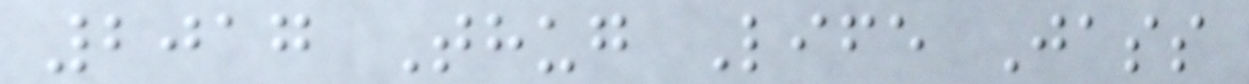2017 Thug Life Jass
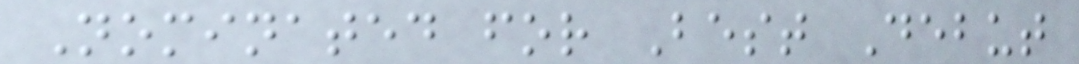Nominated for Best Debut
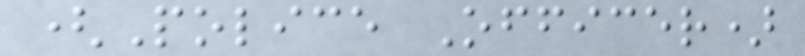(Police Officer)
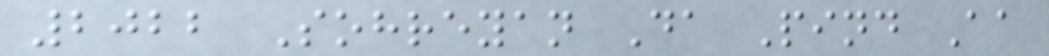2022 Sohreyan Da Pind Aa
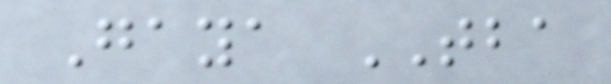Gaya TBA
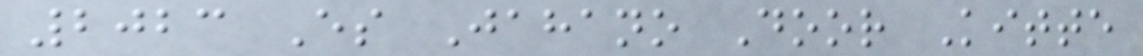2023 Es Jahano Door Kitte
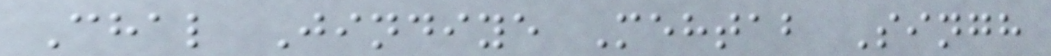Chal Jindiye Mehtab Singh
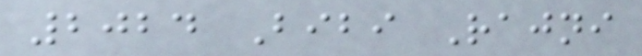2024 Bibi Rajni
